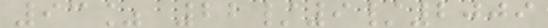93% 22/9/2009
